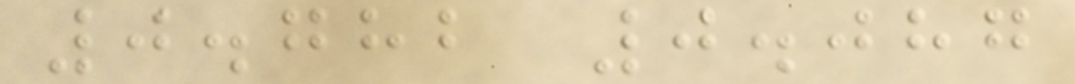0.782 0.087
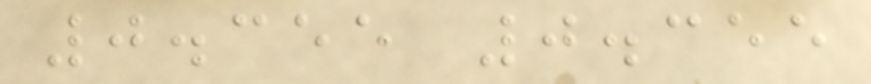0.355 0.355
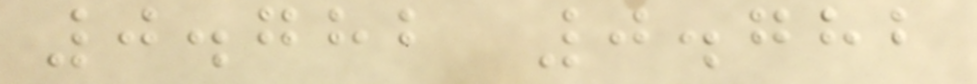0.782 0.782
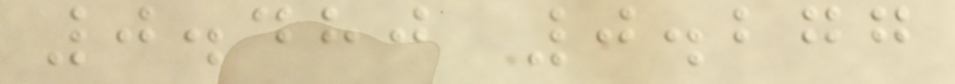0.480 0.277
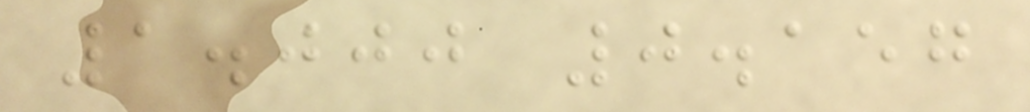1.000 0.157
